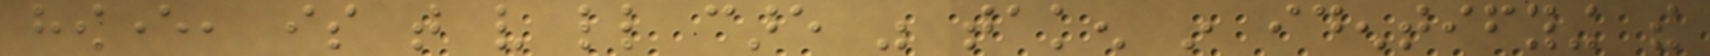however, is that very little care was taken in identifying the
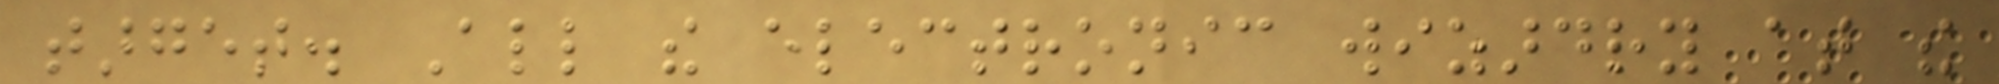target. All the electronic wizardry at the
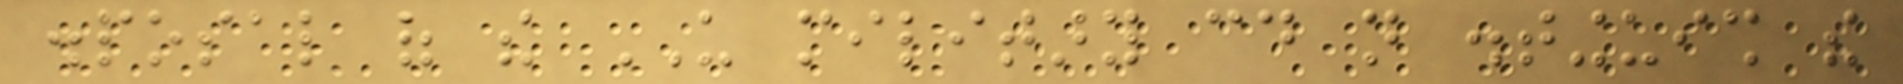disposal of the US military could not distinguish the
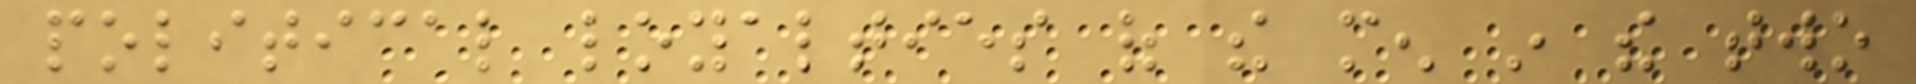political loyalties of the men in the two
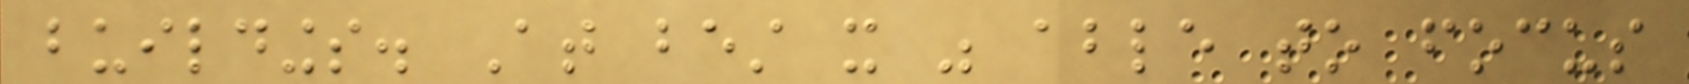buildings. At best it was able to focus
